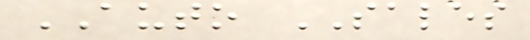AUTO SALES
